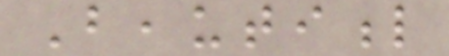Beautiful
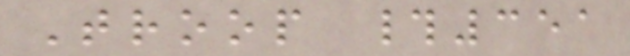Troop #351
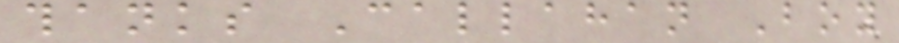thanks Callahan Boy
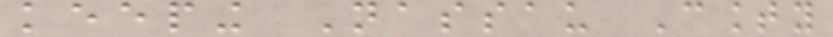keeping Nassau County
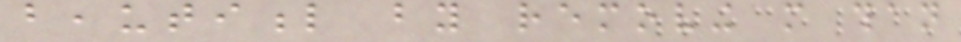beautiful by removing more than
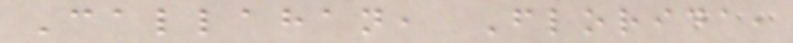Callahan, Florida,
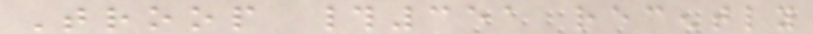Troop #351 recently
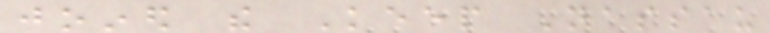joined the Keep Nassau
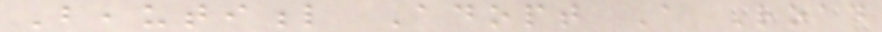Beautiful Adopt A Road
